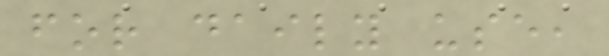for daily use,
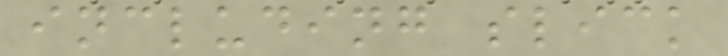including slick
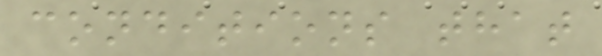conditions that
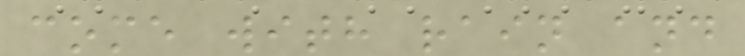come with rain and
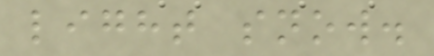light snow.
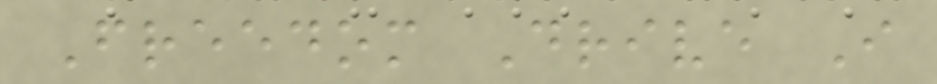Freedom Drive I
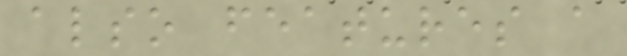also features a
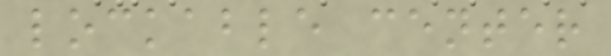lockable center
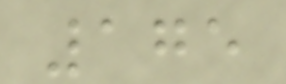175
